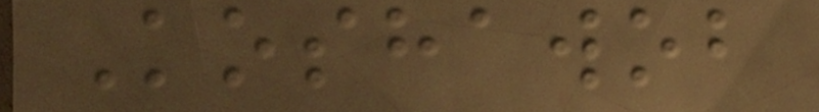Koshawob
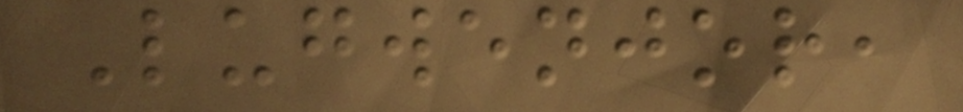Lugwenjor,
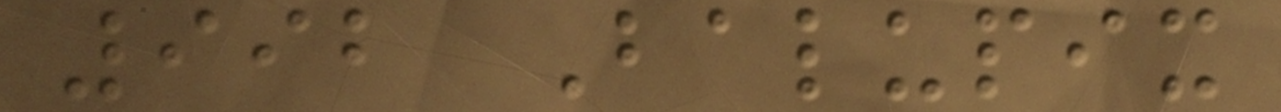992 Balupix
